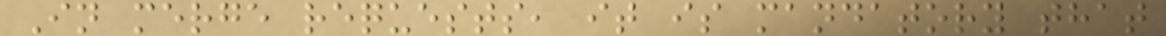In merge requests, it is mandatory that
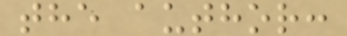the author:
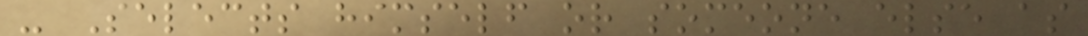- Selects himself or someone else as
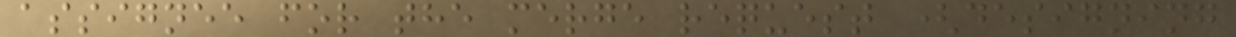assignee for the merge request (designing
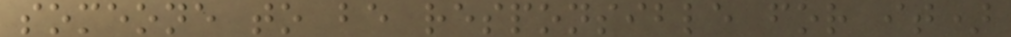someone to be responsible for it)
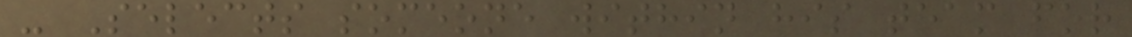- Selects someone within his team for
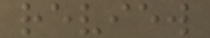review
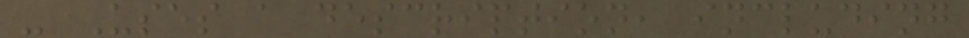- Uses a description, including
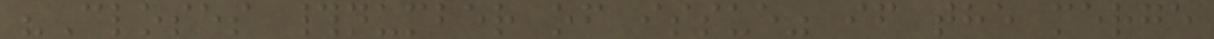"Closes #number of issue" if the merge
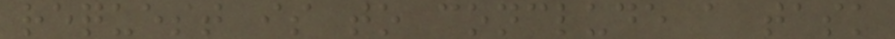request is to conclude a task
